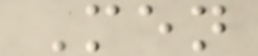Men
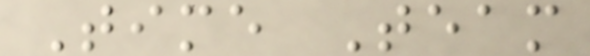Time Team
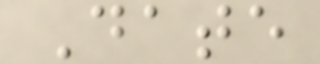Date
